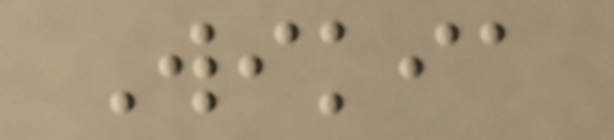Wikia
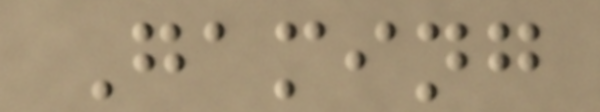Gaming
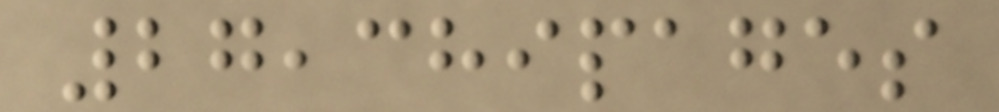27,389pages
